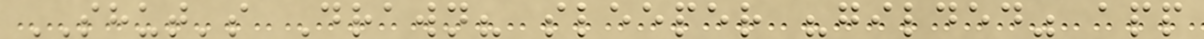SHUT's Drawn? sleeper "gilded" app
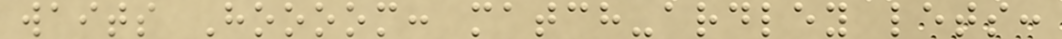waits Hoooom: match-ardley lets:
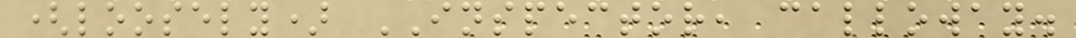(loosely) INSPECTOR, calloway.
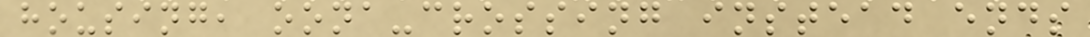housing, oona-crossing instead ends
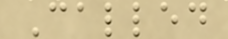Called
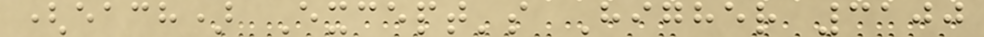(each) Except's Higher 3100
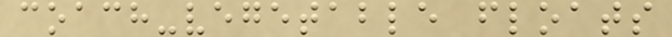coach-vegetable floats
